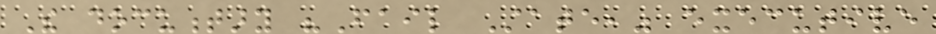The documentary "Fail State," executive
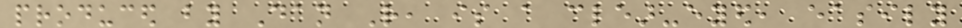produced by Dan Rather, is a clear-eyed, easily
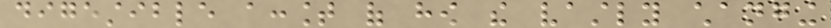digestible account of how the vastly changing
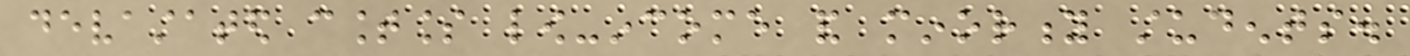devastated countless low-income and minority students.
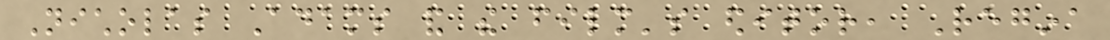Nicholas Adams and the film's editor, Regina
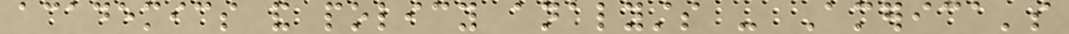academics and policy analysts - America's
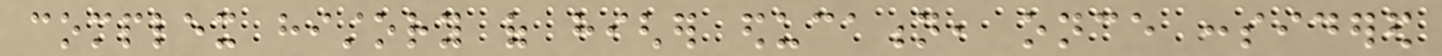complex history of higher education, once considered
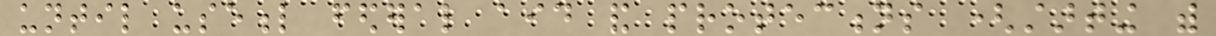until useful federal aid and protections (starting with
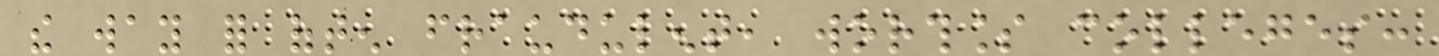the way for often fraudulent, worthless colleges:
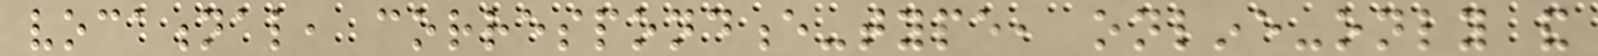vocational, correspondence-type, online-only and
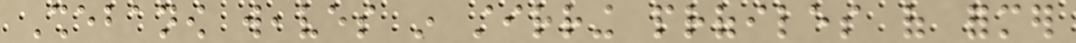Shebanow weaves in stirring profiles of former
